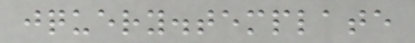jquery.template
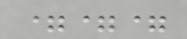===
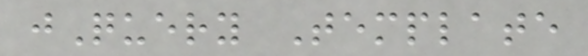jQuery Template
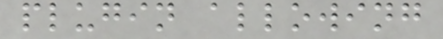plugin allowing
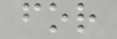for
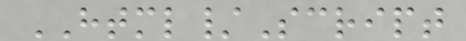HTML/Script
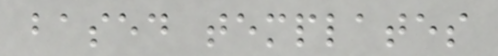based templates
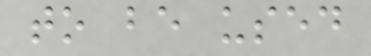to be used
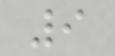9
